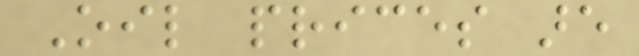Oil prices are
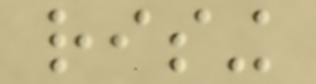rising
